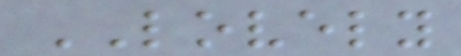LOVELY
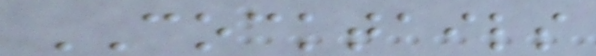COCKTAILS
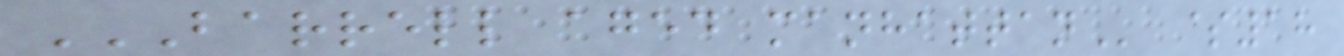BARRELL AGED MANHATTAN $18
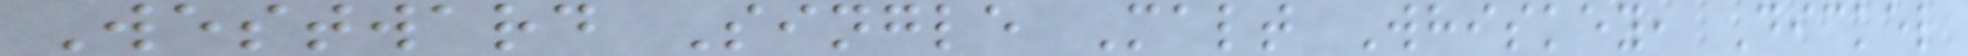Westward Single Malt Whiskey, Dickel
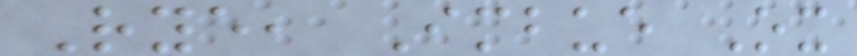Rye, Imbue Ox
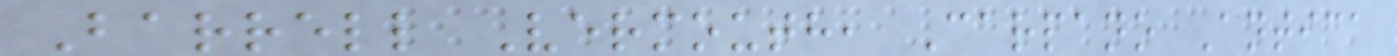Barrell Vermouth, Carpano Antica
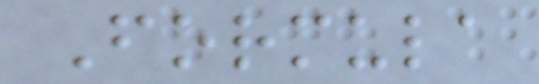Formula
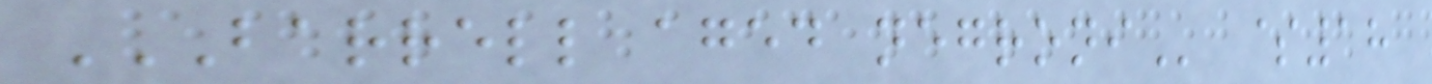BARRELL AGED NEGRONI $18
